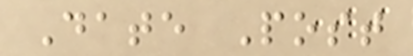Date Post
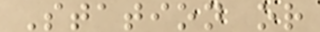Station or
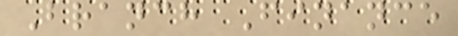Branch Finance
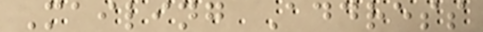Mailing Address
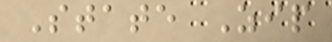State Zip
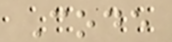Code
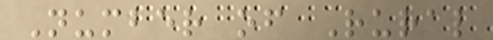Number of Rural
